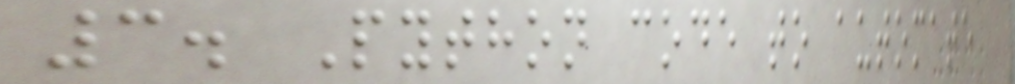3. Python code to automate
